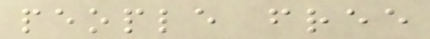people free
